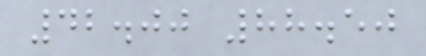42.00 88.50
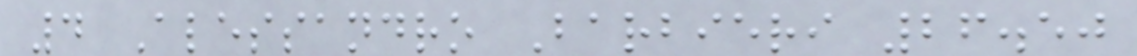4 Alessandro Barbieri 26.50
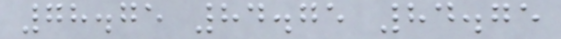78.75 84.75 84.75
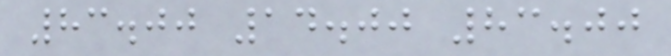83.00 14.00 83.00
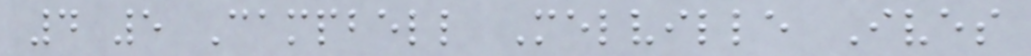4 5 Campbell Melville Ives
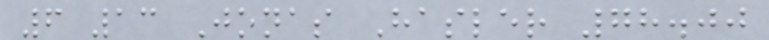6 13 Jonas Hasler 78.00
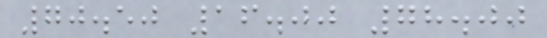70.50 16.00 78.00
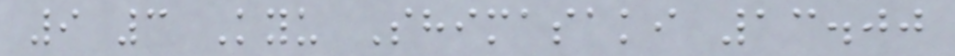9 3 Kyu Shimasaki 13.00
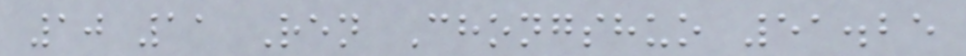10 11 Ren Chongshuo 51.25
